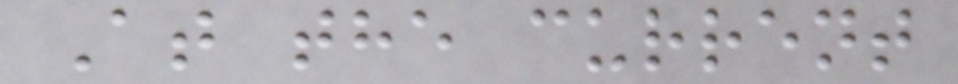At the current
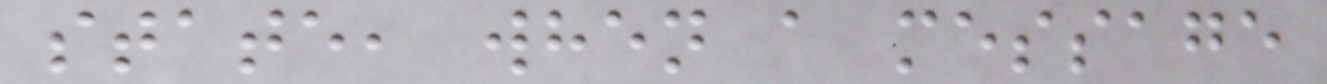state, when a message
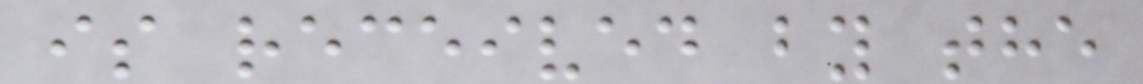is received by the
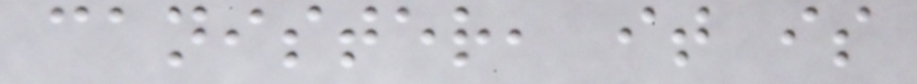canister, it is
